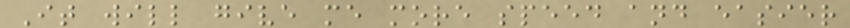It will give me more speed and easier
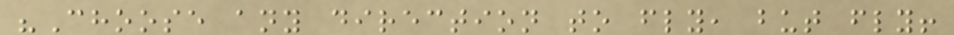"Choose any direction to fly, but fly!
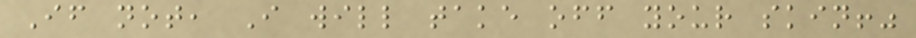If not, I will take off your skin!"
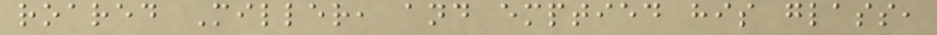roared Miller, and emptied his glass,
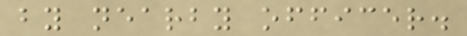by nearby officer.
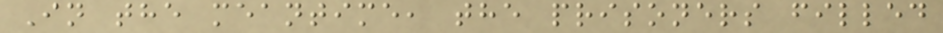In the meantime, the prisoners filled
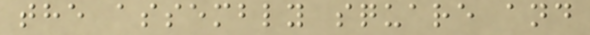the assembly square and
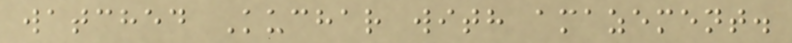watched Kuchar with amazement.
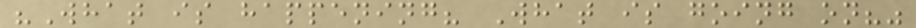"What is happening? What is going on?"
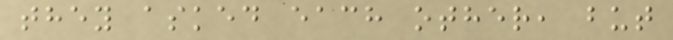they asked each other, but
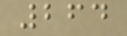264
